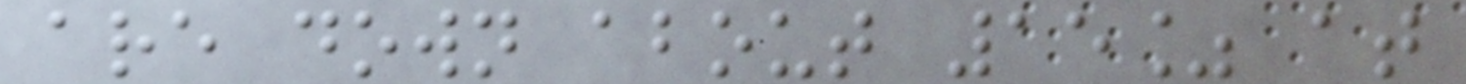are down about 15% at
